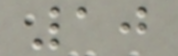10
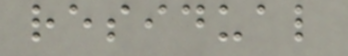residual
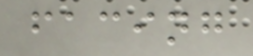facing
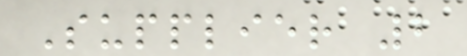Supplier 2
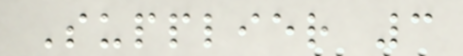Supplier 3
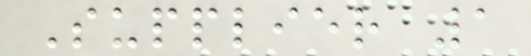Supplier 1
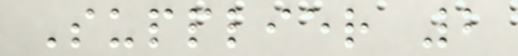Supplier 2
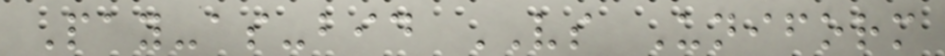Pay-as-bid VS Uniform
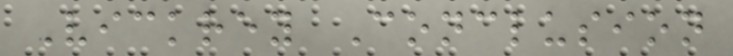Vickrey Conclusion
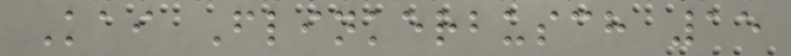Kai Flinkerbusch 15
